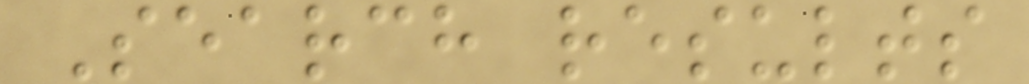Search results
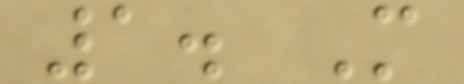1. M
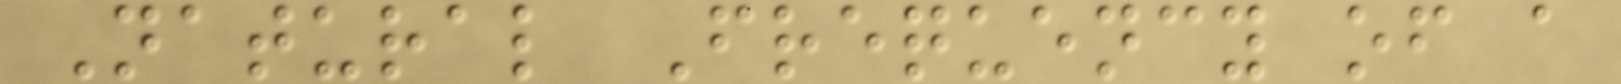Natural Frequency of a
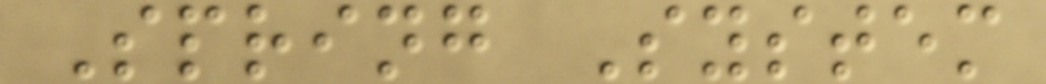Spring System
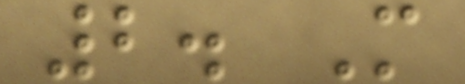2. M
